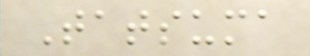Tatsuma
